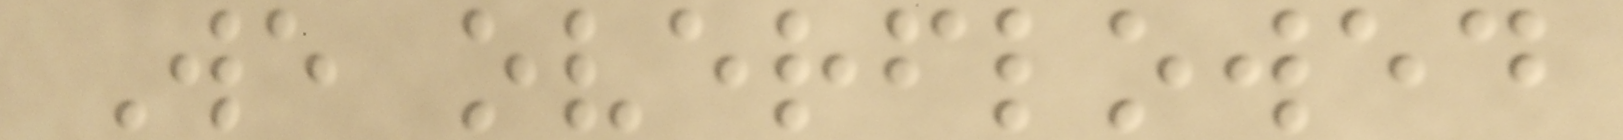We overflowed
